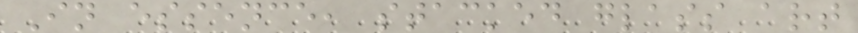In essence, stacked glass art
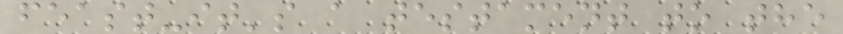feast-it's a testament to the
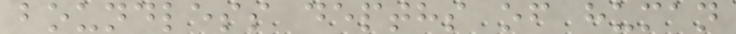boundless depths of human
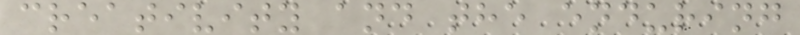creativity and the enduring
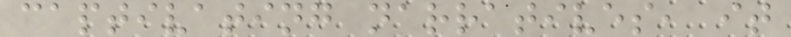captivating narratives, it
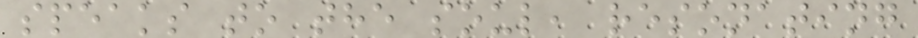speaks to the soul, resonating
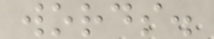words.
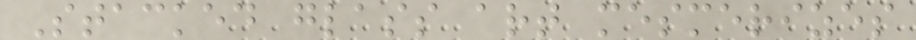Stacked glass art mesmerizes
